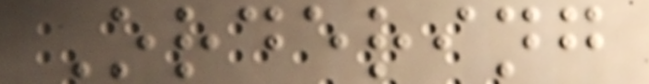Ordering
